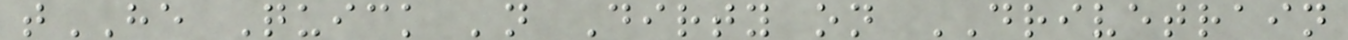tHE Quick 'n Dirty on DRIVETRAIN
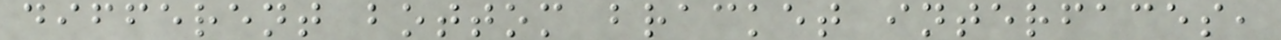different bottom bracket interfaces,
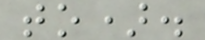to).
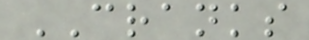CRANKS
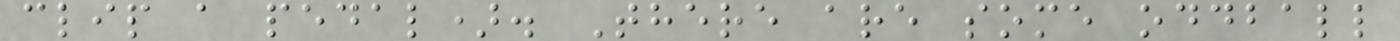clip a pedal). There are some oddball
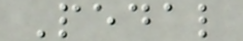Pedal
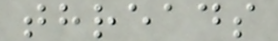threads
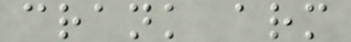crank arm
